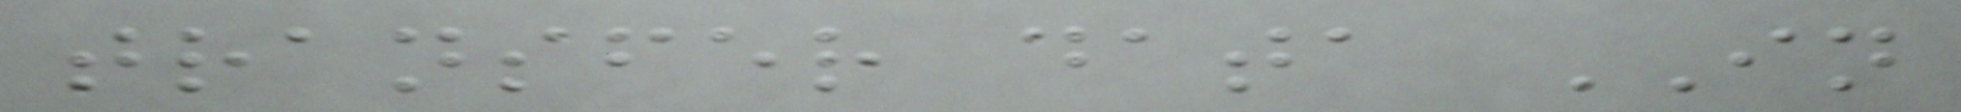transfer data IN
